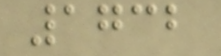1732
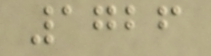1726
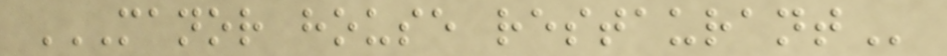MANOR HOUSE RESTAURANT
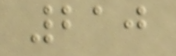210
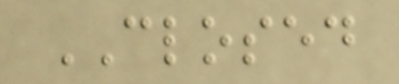CLOSED
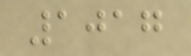1017
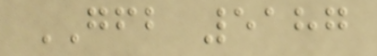GFB 5187
